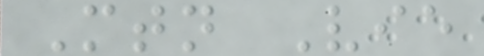Mtn Vie
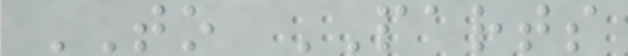TO PARTS
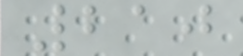210
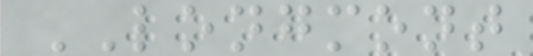LONGMONT
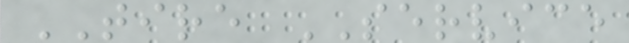TIRE SERVICE
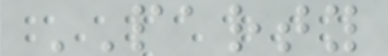PARTY
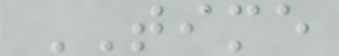TIME
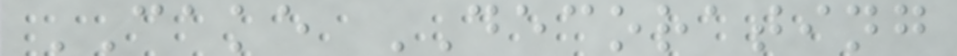CAKE DECORATING
